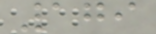179
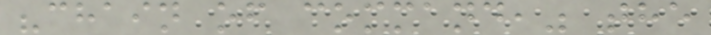"chain of command," the
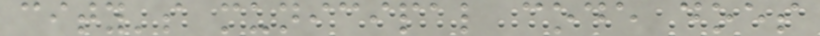city's municipal code does
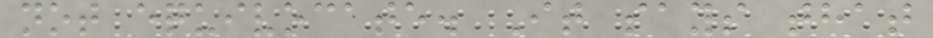not equivocate. It says that
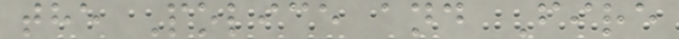the Police and Fire
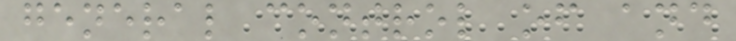general control of and
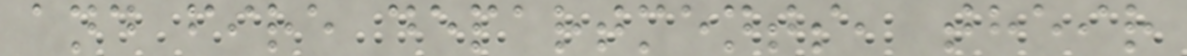and fire departments, their
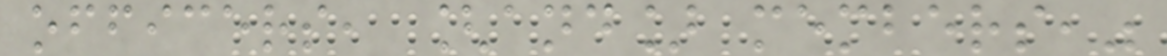officers, [and] members,"
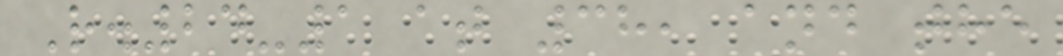R.24-1 at 38, and the
